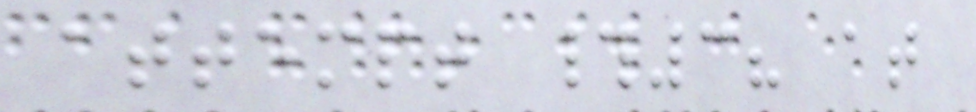attempt #3? at
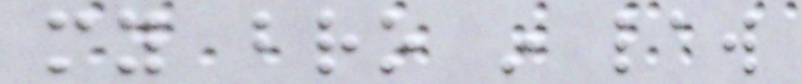my bro in law
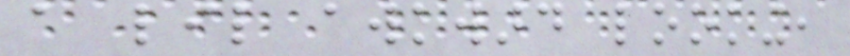a lil awkward looking,
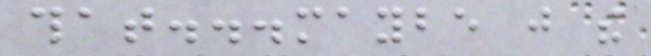that...maybe just the
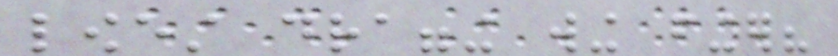lowest dragging wing finger?
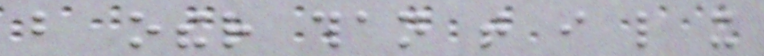but other than that i like it
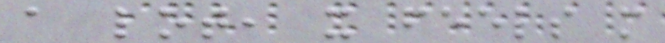a lot, it feels more
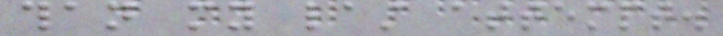than my last attempt.
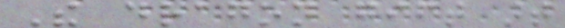The dragon gift art
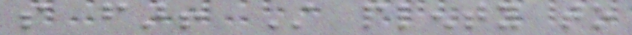so far! Still plenty to
